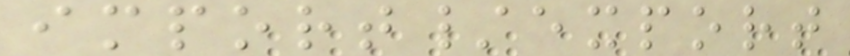import/export
